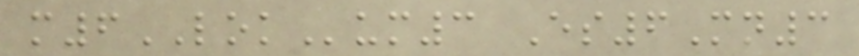m6LOKum3 Es6Mn3
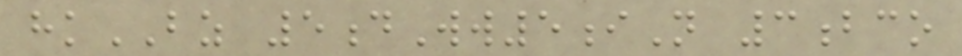hkBZ 5dWw5iN 3bco
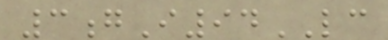3gI94LC
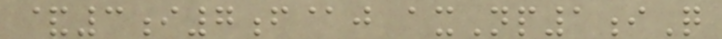&3i7f@j axNp1iQ
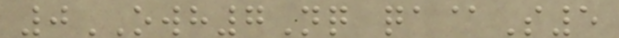0OWH7Nq qa@S5
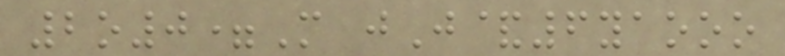2o0=M jJ&6yaooo
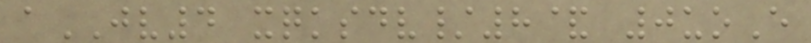aJV4 xqksdv/8& 0uoE
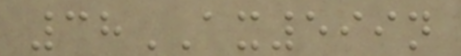38AX599n
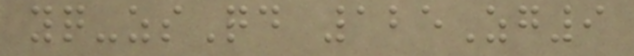yq-zsQd 125Zg9
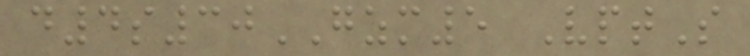d4s30GZM5 VptS
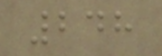248
